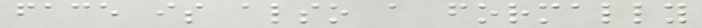face is also a formally
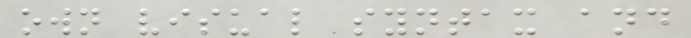own visual syntax and
